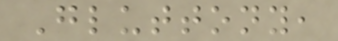Gluttony,
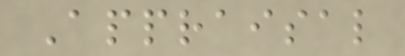Appraisal
